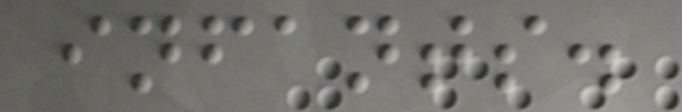infants.
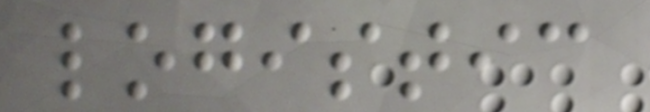logistic
